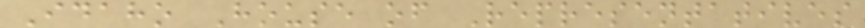Idaho House of Representatives
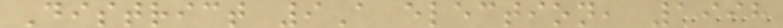District 9A election, 1998
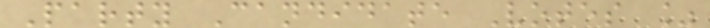Party Candidate Votes %
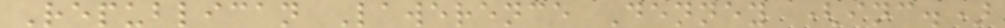Republican Lawerence Denney (inc.)
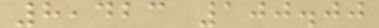8,423 100.00
